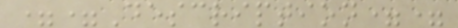==Description==
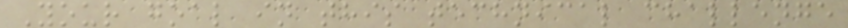Your goal in this technical challenge
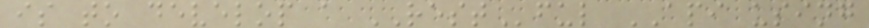is to develop a RESTful API using
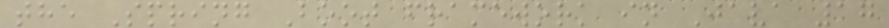the Spring Boot framework in Java 17
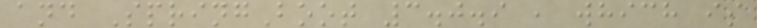and SpringBoot 3.0.9 , which is
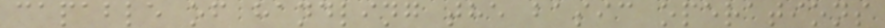capable of handling the basic operations
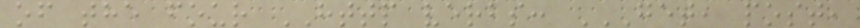of the four HTTP verbs: GET, POST,
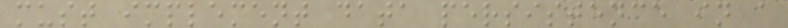must implement data persistence in a
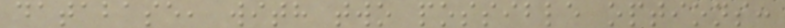database, with two possible options:
